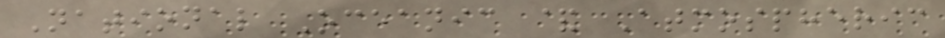National Oceanic & Atmospheric
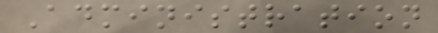Administration
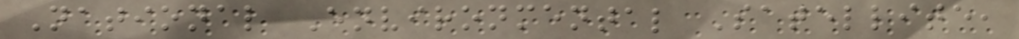National Environmental Satellite,
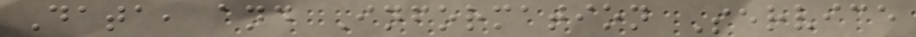Data, and Information Service
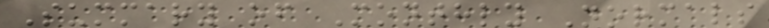Summary of Monthly Normals
